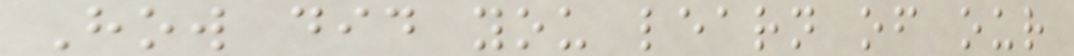How did you learn of our
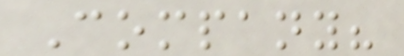Company?
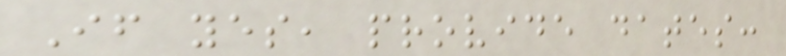If yes, provide dates:
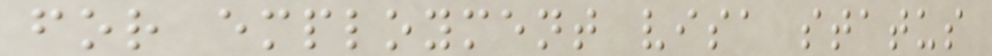for employment visa status
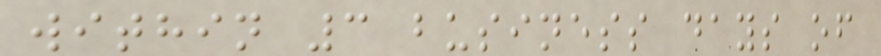within 3 business days of
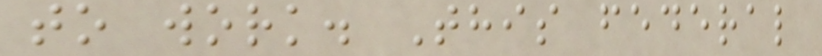to work. This federal
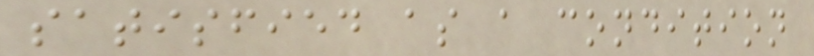satisfied as a condition
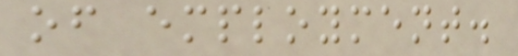of employment.
